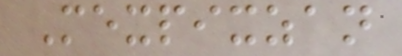Mexpixzan
